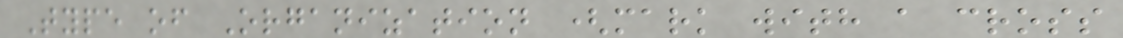Type of Organization (mark with a cross
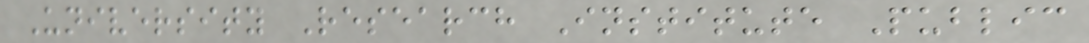University Research Institute Public
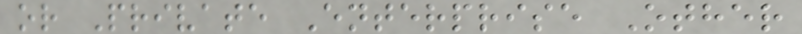or Private Enterprise Other
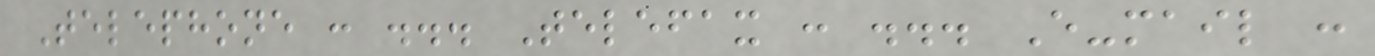Telephone : ... Telefax : ... E-mail :
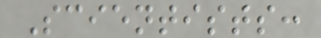Scientists:
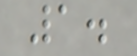1.
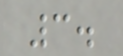3.
